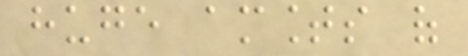huge amounts of
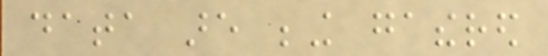data are being gathered
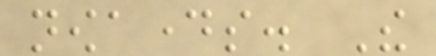nowadays. The
